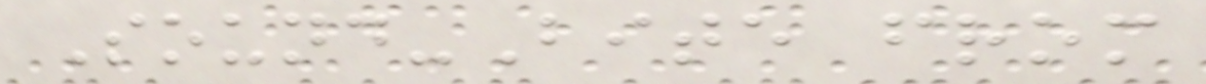Sound-Bite from
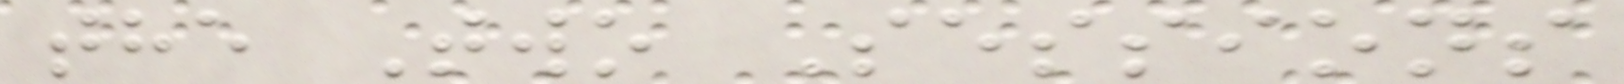the Two Sessions
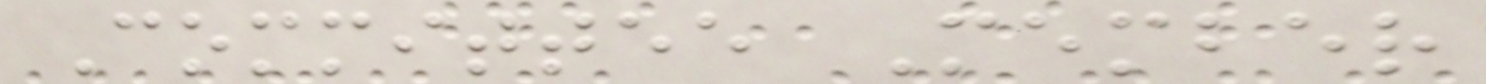Committee Member
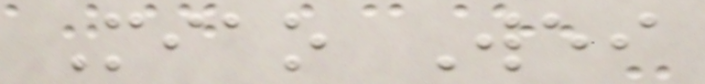Miao Wei
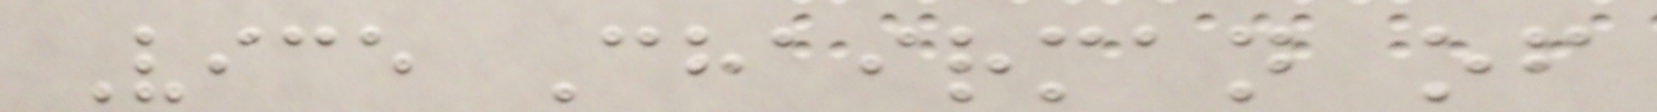Vice Chairman of
